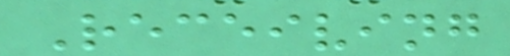Receiving
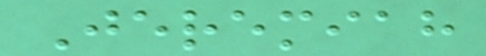Jeremiah
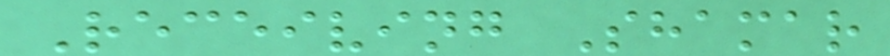Receiving Shamar
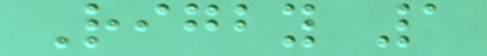Rigby 1
